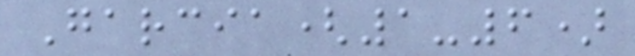Garcia(1-6)
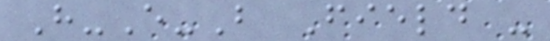H-E-B Field -
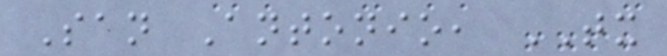San Antonio, TX
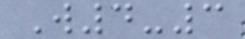W4-3
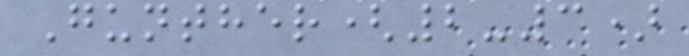Gunther(2-3)
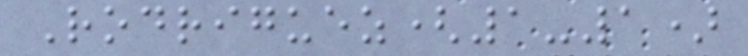Rodriguez(1-1)
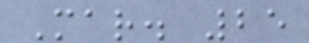Mar. 25
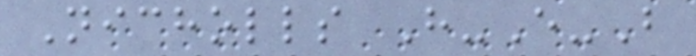Nicholls H-E-B
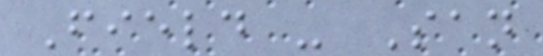Field - San
